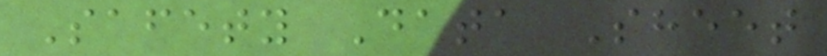Safety Data Sheet
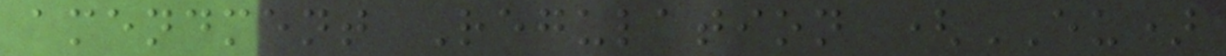amendment Regulation (EU)
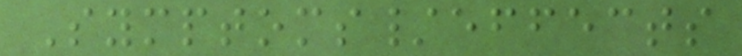Symptoms/effects
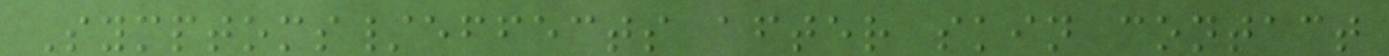Symptoms/effects after skin contact
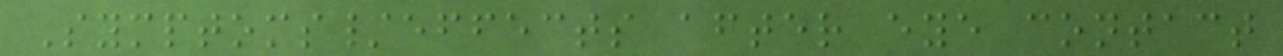Symptoms/effects after eye contact
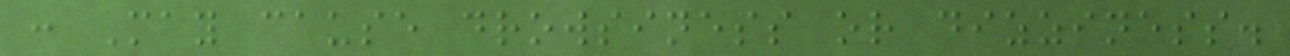: May cause drowsiness or dizziness.
